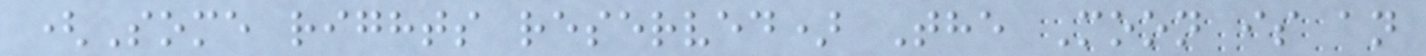(Some rights reserved) The Moon is an
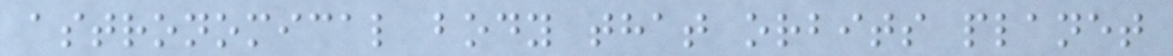astronomical body that orbits planet
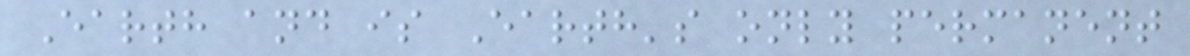Earth and is Earth's only permanent
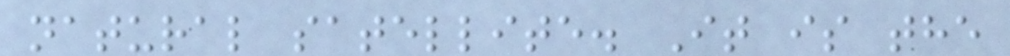natural satellite. It is the
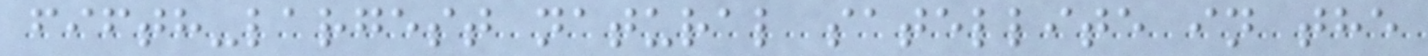fifth-largest natural satellite in the
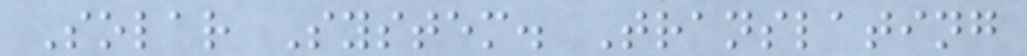Solar System. Translating
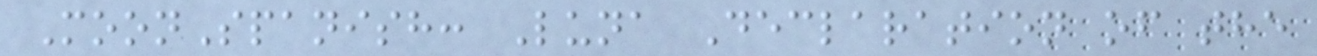MoonSpanish: Luna Declaration of the
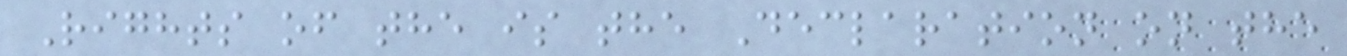Rights of the is the Declaration on the
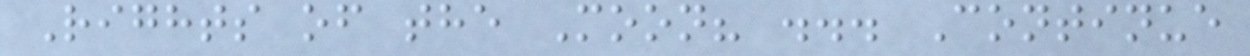Rights of the Moon? ... Continue
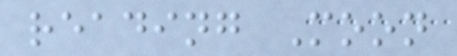reading Moon
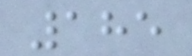185
